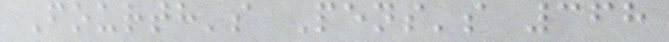Fourth's Pens's 368
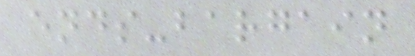ends-bargain
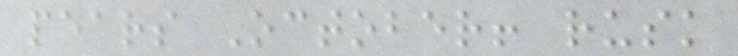pears October! rusk
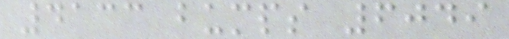4133 bumps 6049
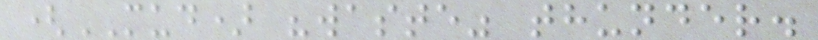(MUD) "waste" thunder.
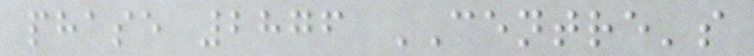phase 2876 CENTRE's
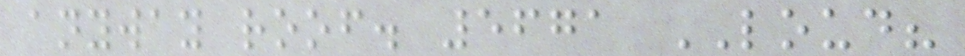anyway roof. 5671 LOUD?
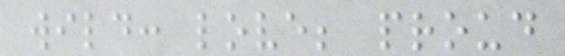wild: love; proud
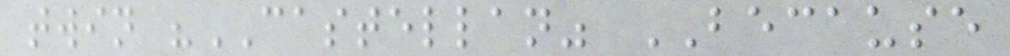twin "CASTELLAN" BECAUSE
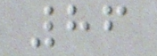86
